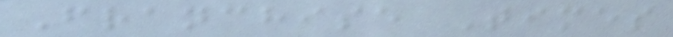Franchise Times
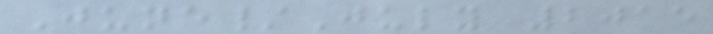June/July 2015
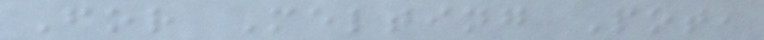For Melting Pot,
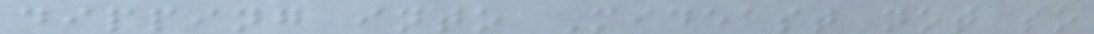dipping into Mideast not so
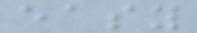easy
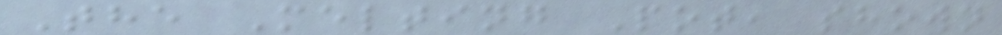The Melting Pot, shown
